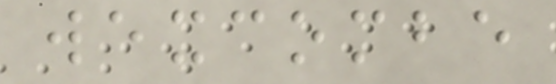wexcombe
